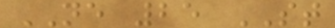NE 25 ST
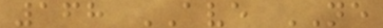168 AVE NE
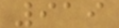919
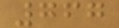767
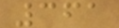361
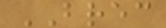BREC
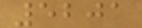5201
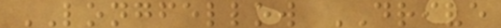LONGFELLOW DRIVE
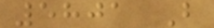5801 B
